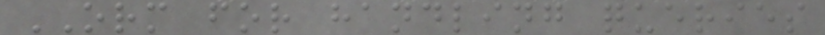ORM for handling queries
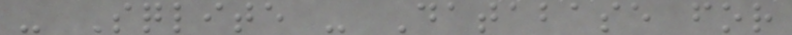- Sqlite - Database for
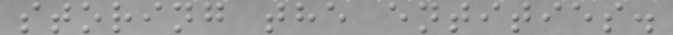storing the entities.
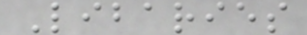Libaries
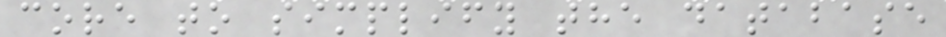core to simplify the database
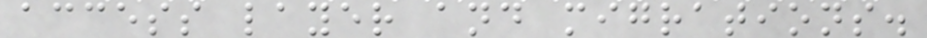access layer and migrations.
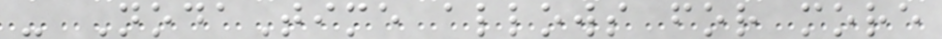- NodaTime allows for more
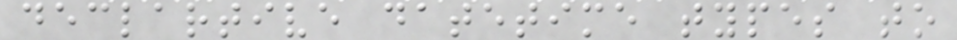declartive datetime types to
